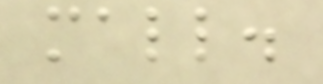mall.
